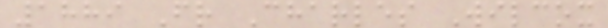1889 Fr Charles Wilcox
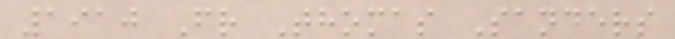1910 Fr Thomas Sanders
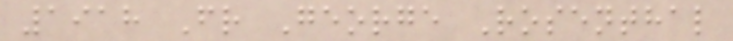1918 Fr George Rosenthal
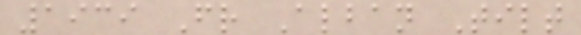1939 Fr Alban Tilt
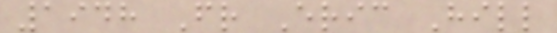1948 Fr Eric Hill
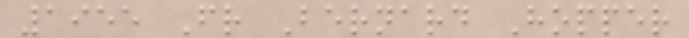1955 Fr Bernard Hopper
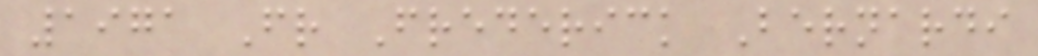1971 Fr Frederick Bernardi
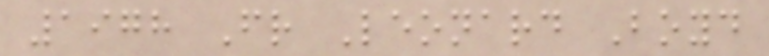1978 Fr Leonard Boyd
